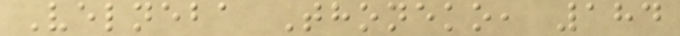Velneba Thoneko, 184
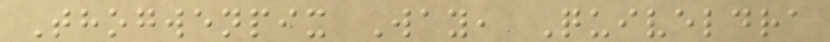Thogwenpix Way, Quiveldra
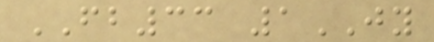FB33 1JY
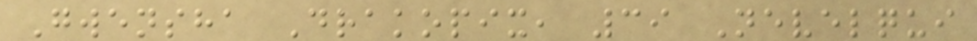Gwensha Drakopix, 39 Nevelqui
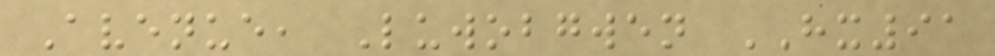Avenue, Luwobgwen HX91
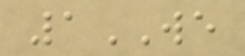1WE
